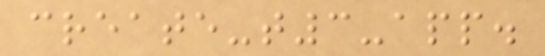create-t3-app.
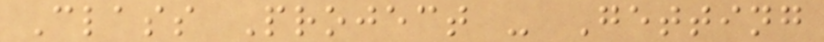Class Project - Getting
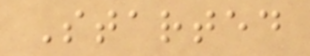Started
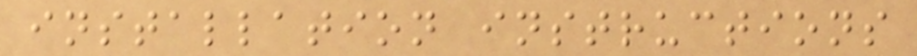installation instructions
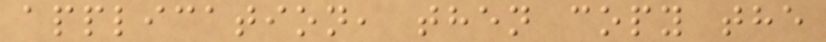application, then copy the
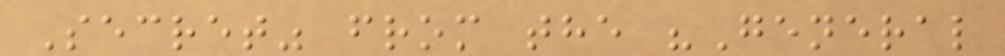Secret" from the "General
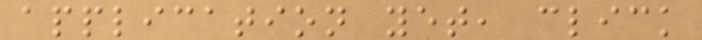application yet, click
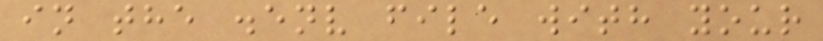in the .env file with your
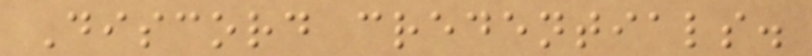Discord credentials.
